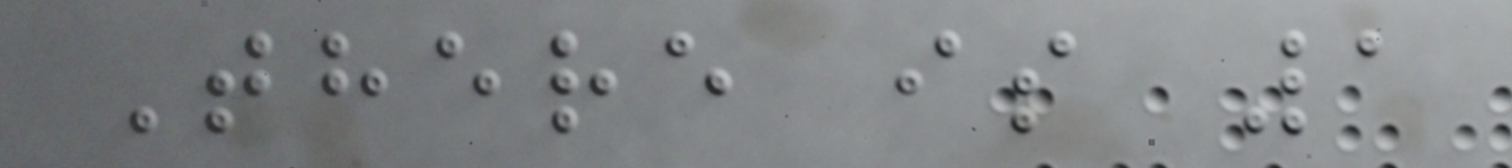There is 1
